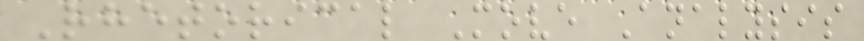Rhetorical Move Analysis
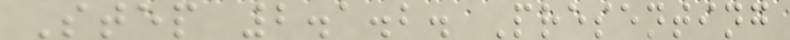Step 2.1.2. Presenting
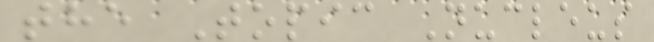the Topic Nucleus
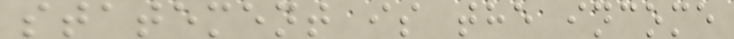statement is the income
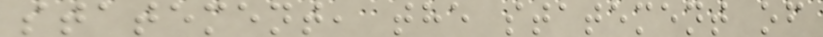statement, the statement of
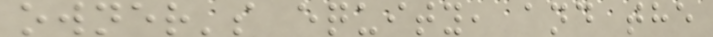owner's equity, and the
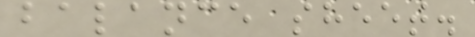balance sheet.
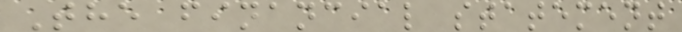The financial statement
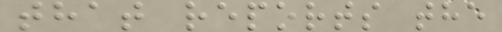that reports the
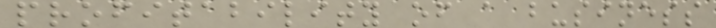profitability of a business
